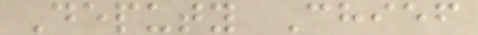Deputy Chief
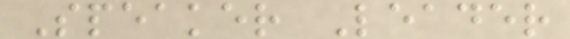Speaker Leader
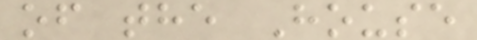of the House
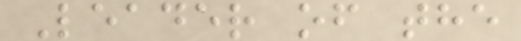Leader of the
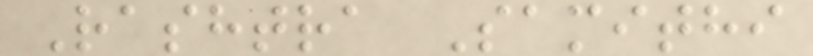Rashtra Samithi
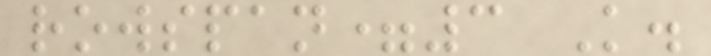rowspan=3 K.
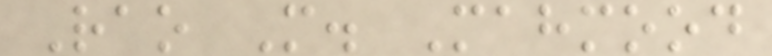Rao M. Mahmood
